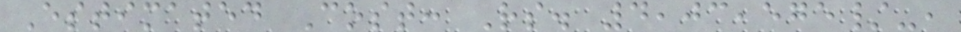Estimated Cost: Rs. 4,03,575/-,
